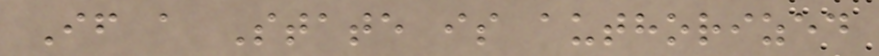If a State is authorized
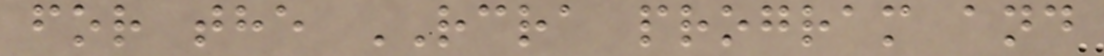for the RCRA program and
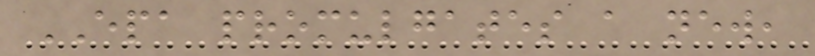EPA promulgates a new,
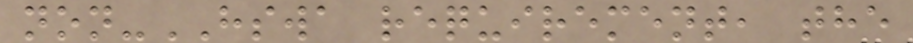non-HSWA requirement, the
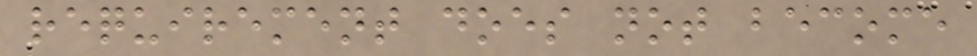requirement does not become
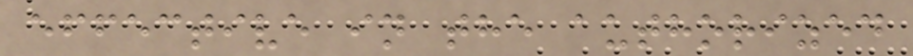effective in the authorized
